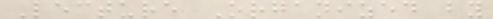Lecture Organized by
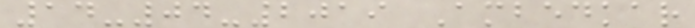14-04-2019 Ambedkar
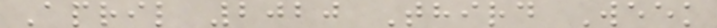April 2020 Third Week
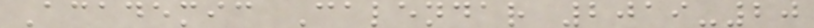Academic Calendar 2019-20
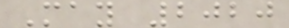May 2020
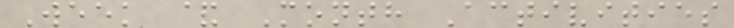Week & Month Activities
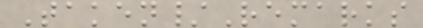Taken/Remarks
